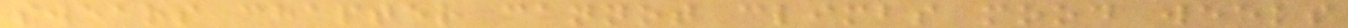swears chapter cannot climbs mood weeks
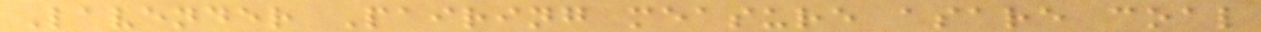Lavender Pairing measure asare coal
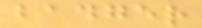badger
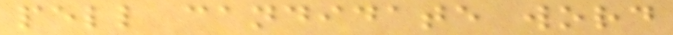pell candidate word
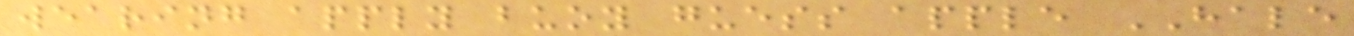wearing apply buoy guess apple HALE
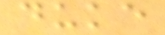duke
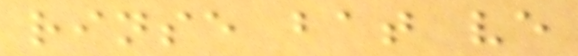rinse bat ve
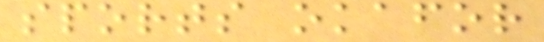sports okafor
